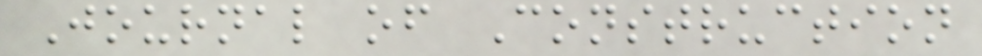Journal of Construction
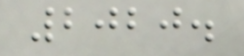2020.
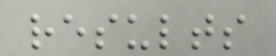results
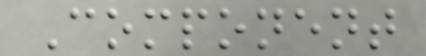Component
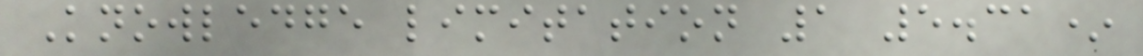Knowledge limitation 1 5.31*
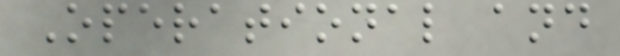Operational and
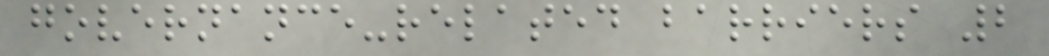governance-related barriers 2
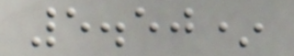5.50*
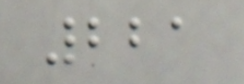221
